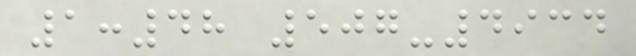1:48 507-4934
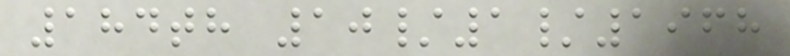184th 10/1/1968
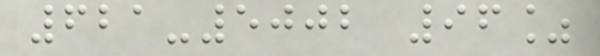621-5002 96%
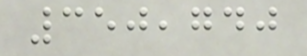350,740
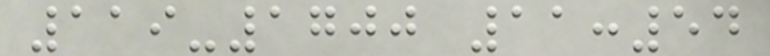119-1700 11:54
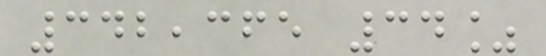342,365 34%
